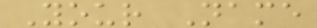Your Name
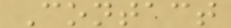Contact
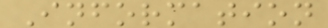Information
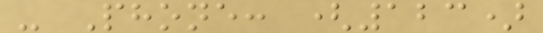- Phone: (123)
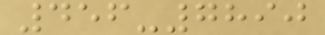456-7890
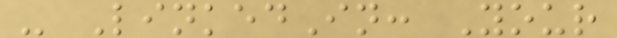- LinkedIn: Your
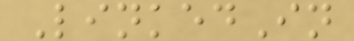LinkedIn
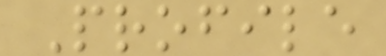Profile
